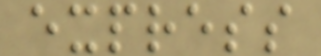express
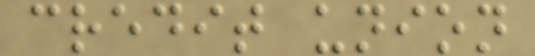credit union
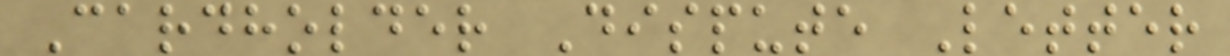Cardholder Dispute Letter
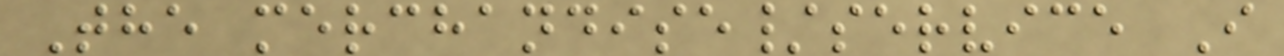The merchandise/service I
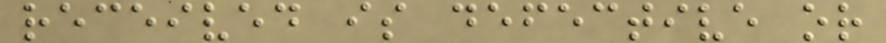received is defective or
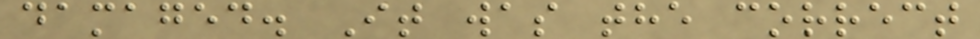damaged. It was the correct
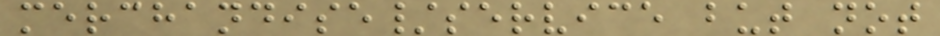merchandise/service but not
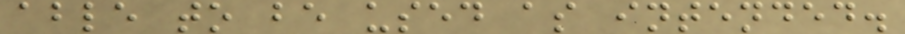able to be used as intended.
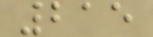215
